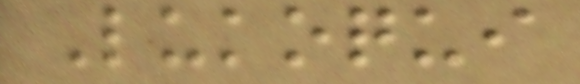Lukoqui
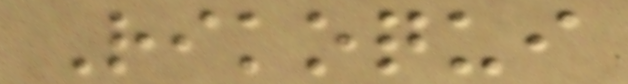Rikoqui
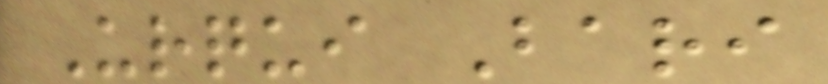Urqui Bari
